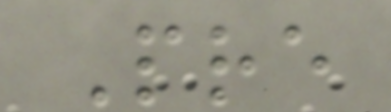Pre
